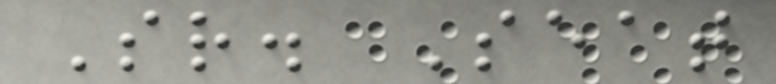Sr. Seat
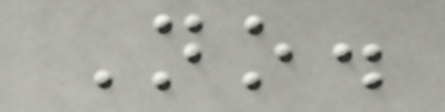No.
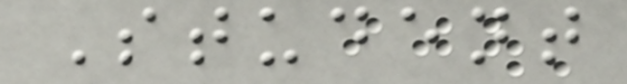Student
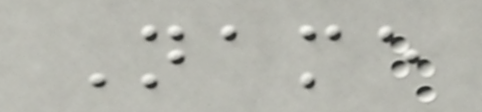Name
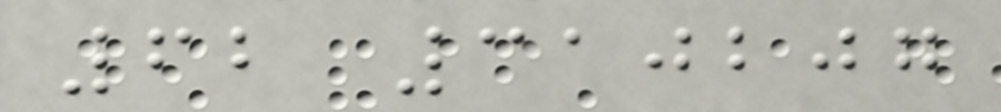62 310207
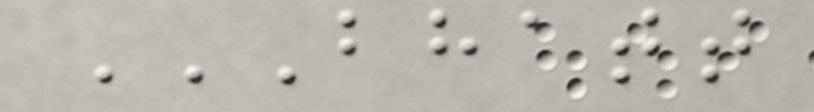BHATT
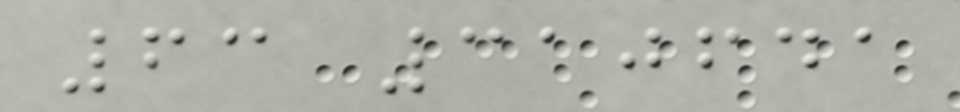63 310641
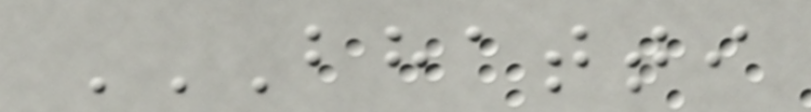BHATTI
